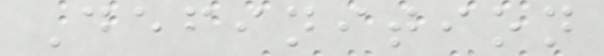Definition
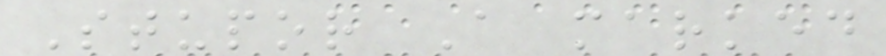Stupor A marked
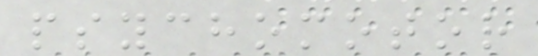psychomotor
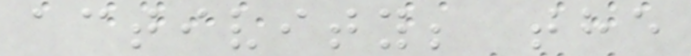activity; the
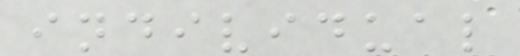individual
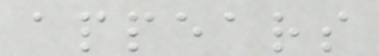appears
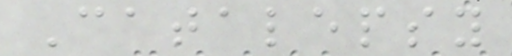Catalepsy
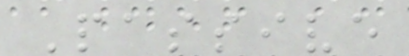Passive
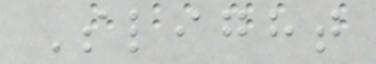Slight
